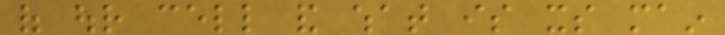of our cell and what is its main
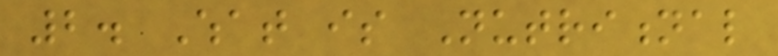2. What is Nutritional
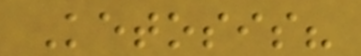Ketosis?
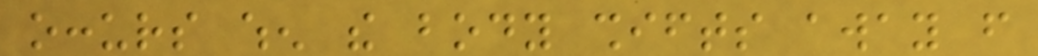occurs when the body shifts away from
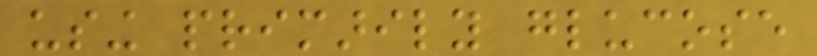using primarily glucose
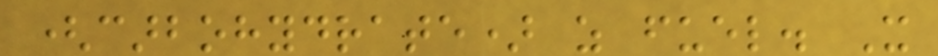(carbohydrate) as fuel. It
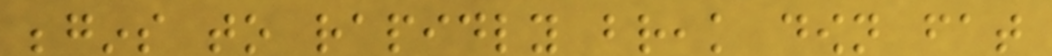begins to rapidly break down fat
